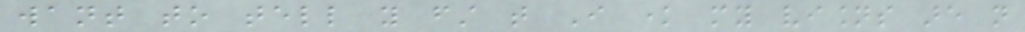want to tell you first that I know my visions are not
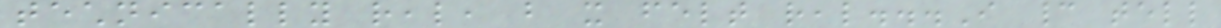technically real, but it felt real...I cannot tell
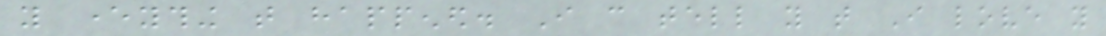you everything that happened. I can tell you that I love you
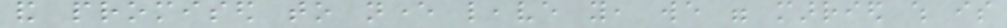and promised to never leave you, we were married which is
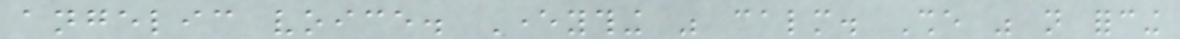angelic voice. Everything was calm. She was not forcing
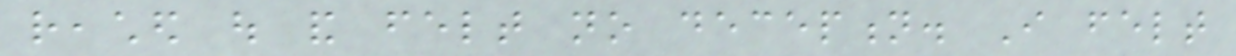reached out and felt no deception. I felt
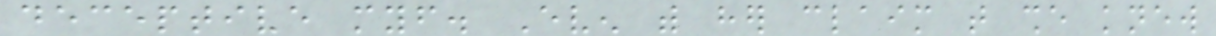deceptive myself. Even with her claim that she knew
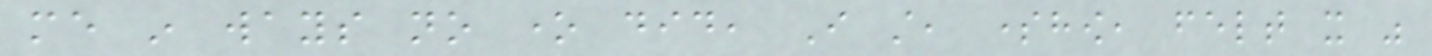me in ways no one did, I still, somehow, felt it was
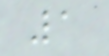1
